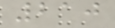210
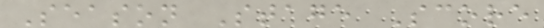Season Stage Score
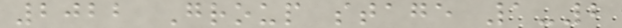2022 Group stage 1-2
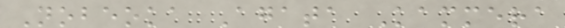Nobeoka Agata Kammera
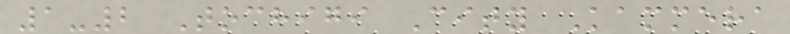1-2 Tochigi City Kammera
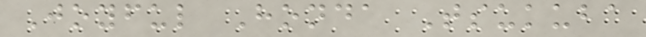Joyful Honda Tsukuba
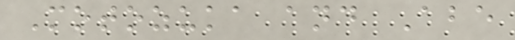Motozuka and Abe
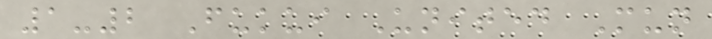1-2 Fukui United Mun
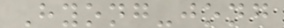Hyong-jong
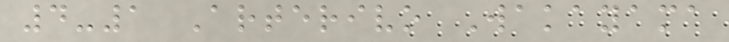4-1 Arterivo Wakayama
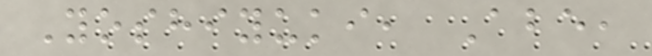Yoshiyuki, Abe,
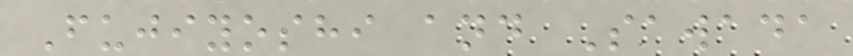Fujiyoshi and Sawada
